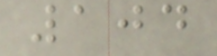104
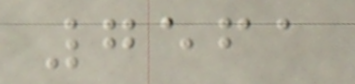7561
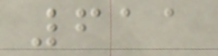611
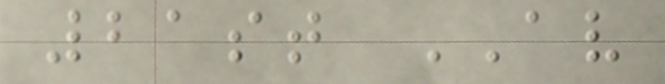21st AV
